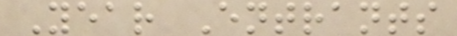Year Entrants
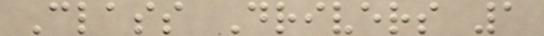Class Drivers 1
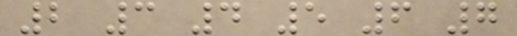2 3 4 5 6 7
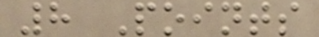8 Points
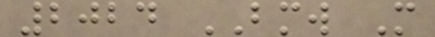2024 BMW M
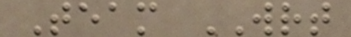Team WRT
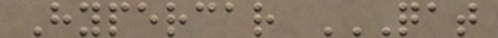Hypercar QAT
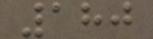180
